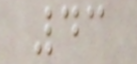43
